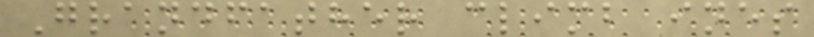Grandfather climb ines
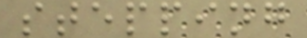stepping
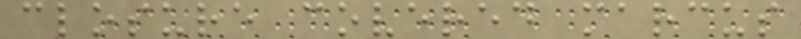closure covered marcus
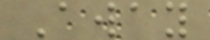Away
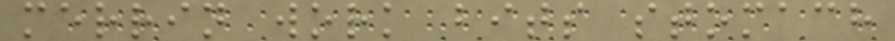merrin work bits stomach
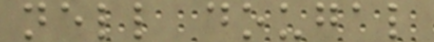nell dougal
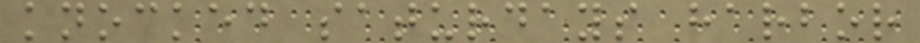knocked saturdays harbor
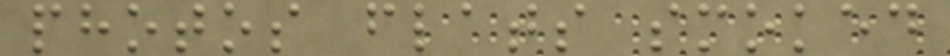photos flats smoked
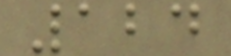124
